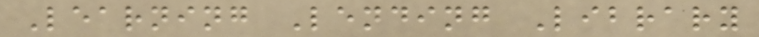Learning Lending Library
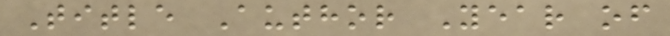Title Author Year of
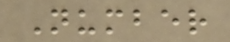Number
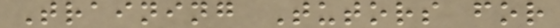Training Tutors for
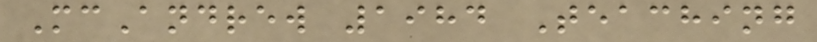McAndrew 1984 Teaching
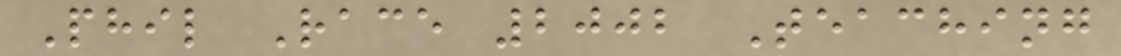Phil Race 2002 Teaching
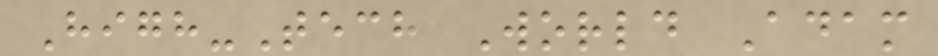High-Tech World Adam
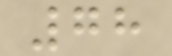78
